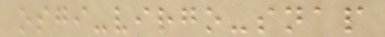osgi-virgo-snap
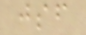jsf
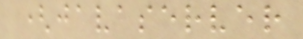(javaserver
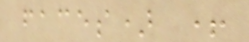faces) +
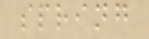spring
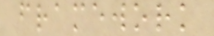framework
